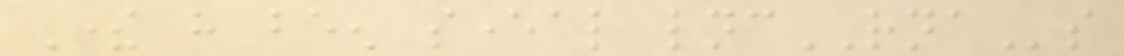There have been several lncRNAs
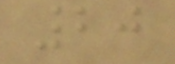20
